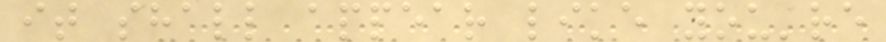it shall appear like you're
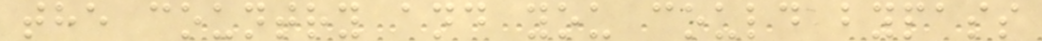the country and you could bypass
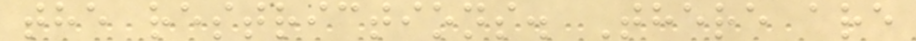the restrictions. There are
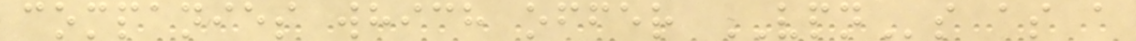companies which offer VPNs as a
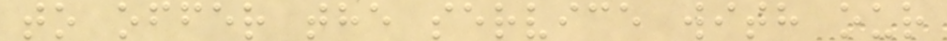to offer the service with our
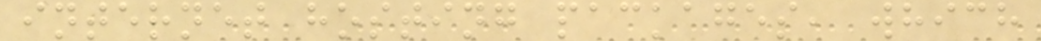internet hosting packages, which
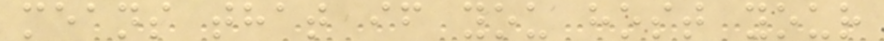means that if you host your
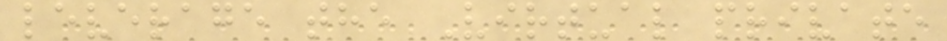leverage the Virtual private
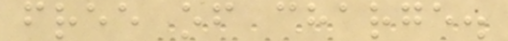free of charge.
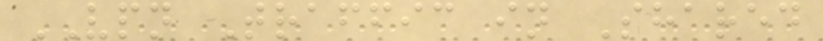VPN Traffic in Shared
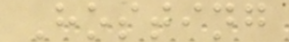Hosting
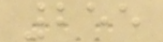255
